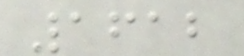1612
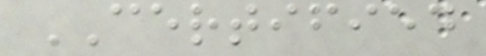CERTIFIED
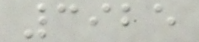3925
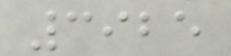3925
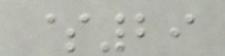$29
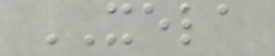XELA
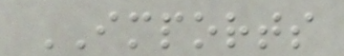IMPORTS
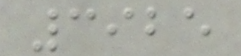3925
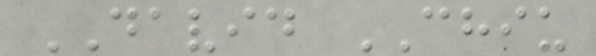DAVID CHIU
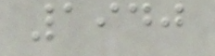1940
